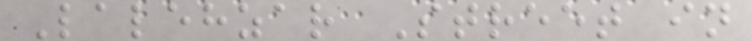Lalehzar Street in
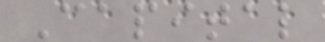Capital
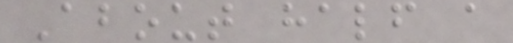About half a
